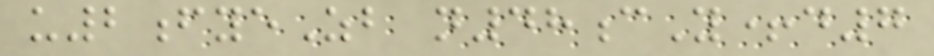u2fyeZb n48cY+d7
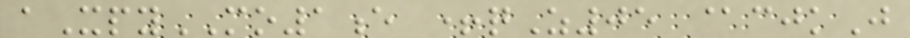aXpyMO1e +qZ05 @cjkJ
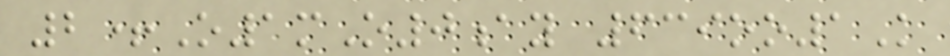2+O1mO0ay 639oo1K
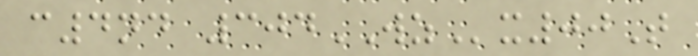c4nd 304WZx00T
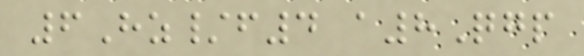6Hz/f4 a8Qgp
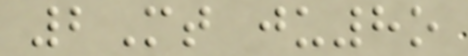2Mt ju8o
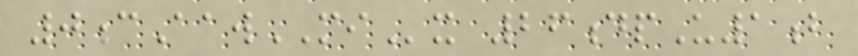0cAawMIx 26dpU1b
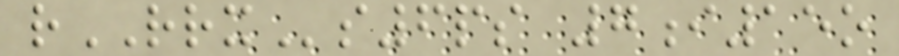rRRXs6ps 7i15o
